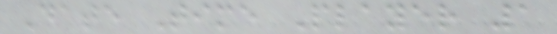Date Time Player 1
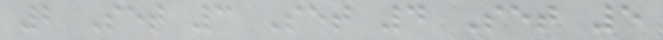2 Set 3 Set 4 Set 5
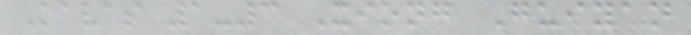Kavas 1-3 Xiong Guiyan
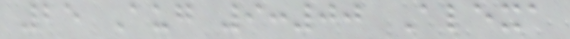25 Aug 9:00 Alexa
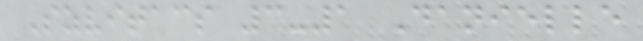Szvitacs 3-1 Danielle
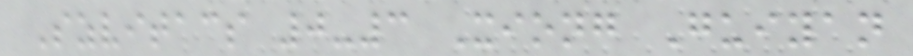Szvitacs 0-3 Xiong Guiyan
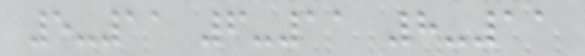5-11 6-11 8-11
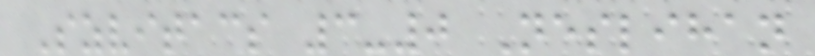Szvitacs 3-0 Neslihan
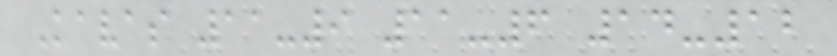Kavas 11-9 11-6 14-12
